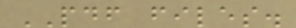PDF files.
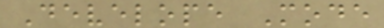Develope Mode
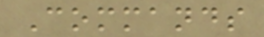Commands
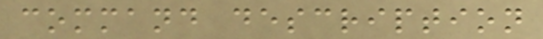command description
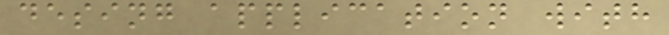desing application with
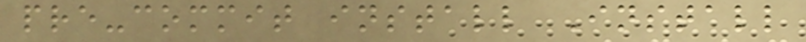pre-commit install Install
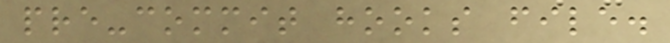pre-commit hooks file.
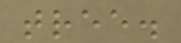tree.
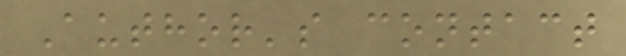Author's contact
